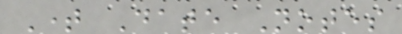Time Date Notes
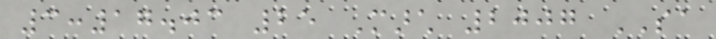3:17.03 25 March 2007 SA
